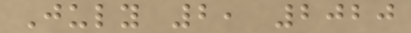July 2, 2020
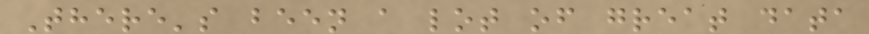There's been a lot of great data
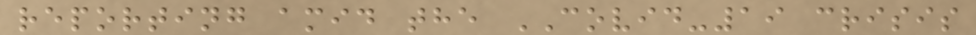reporting amid the COVID-19 crisis
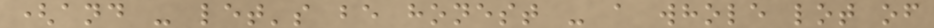(and - let's be honest - a whole lot of
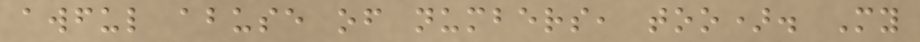awful abuse of numbers, too). My
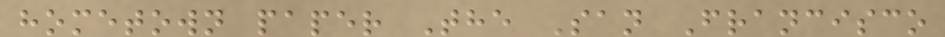hometown paper The San Francisco
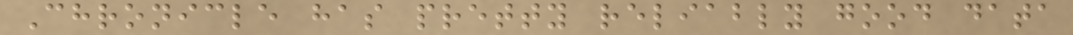Chronicle has pretty reliably good data
